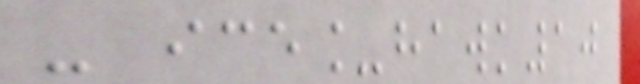- ice_hawk10
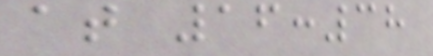at 16:38
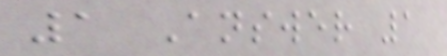1 Answer 1
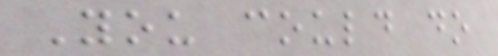You could do
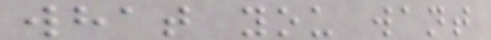what you want
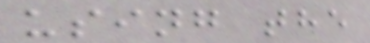using the
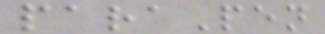paraPen
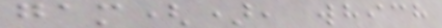gam(), which
